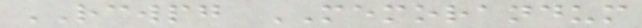RCWPG MEMORANDUM
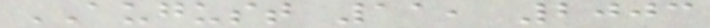AUGUST 11, 2003
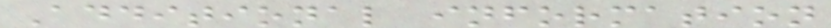Additional information
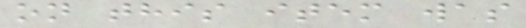on this item was
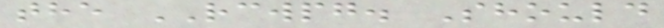the RCWPG. Should
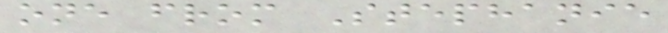one from Stephanie
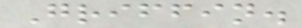Griffin.
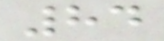84
